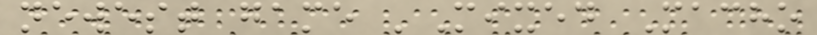newest game 'Mixed Macho
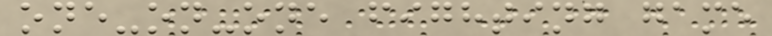one-on-one fighting game
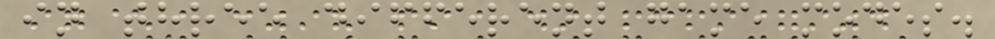in three different game modes.
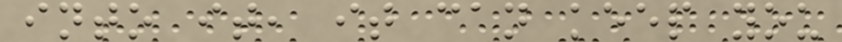into it, it can keep you
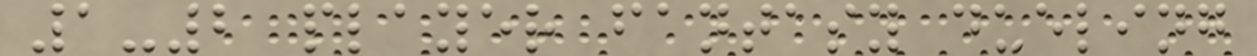1-2 player fantasy dueling
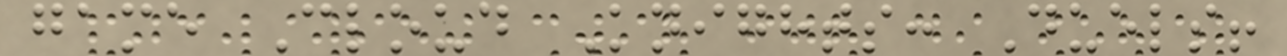game Cloud Knights: Duels!
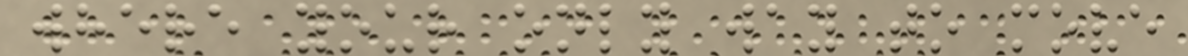where your only way to move
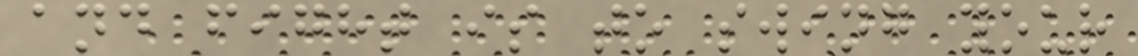and fight is to swing your
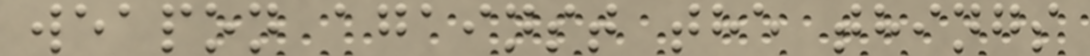weapon against the things
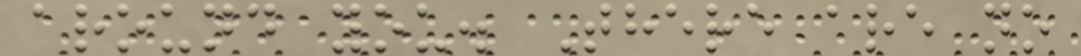around you. There are no
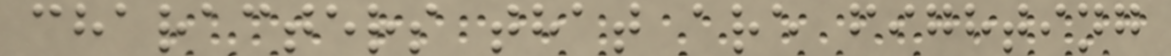characters that are fighting
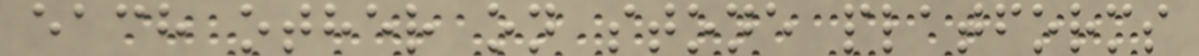each other on stone platforms
